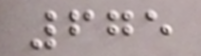675
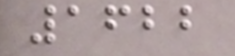1622
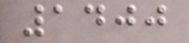1400
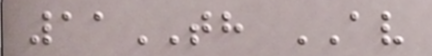11TH AV
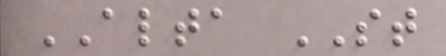ALTA ST
